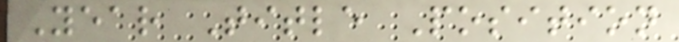Year Title Position
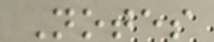Notes
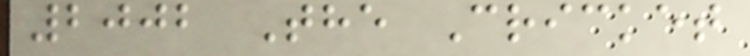2002 The Cricket
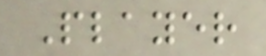Player
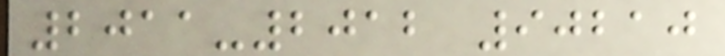2011-2012 90210
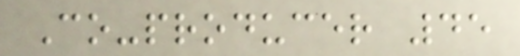Co-producer 45
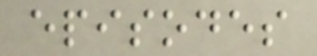episodes
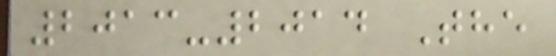2013-2014 The
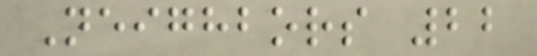Neighbors 22
